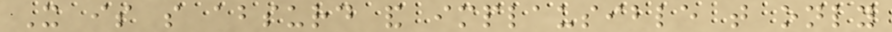It is so absurd and implausible that only
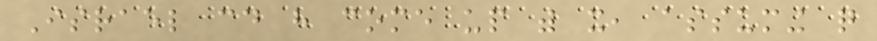Israel could have come up with it, assuming quite
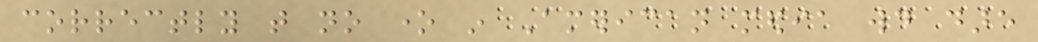correctly that no one in American media would dare
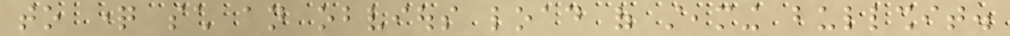to question such an obvious load of steaming bullshit.
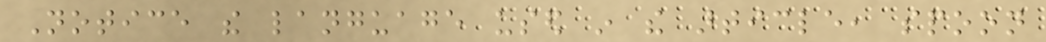Notice the language used in the article, spoon
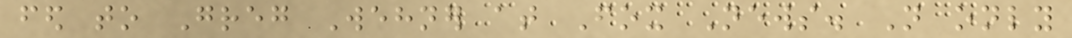fed to Greg Wehner at Fox News. Not only
